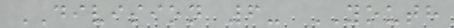DIVISION 6- YOUTH
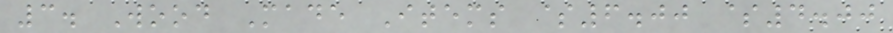3. Wood Made Items $6.00 $4.00
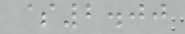$2.00
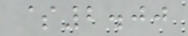$2.00
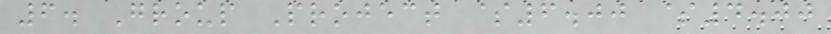6. Group Project $6.00 $4.00
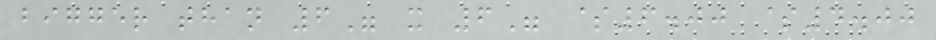bigger than 6" x 6" $6.00 $4.00
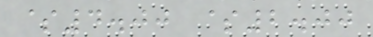$4.00 $2.00
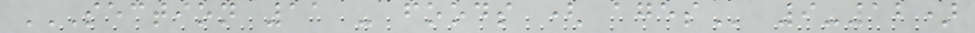SECTION 11 - FOODS ( AGES 9-12)
